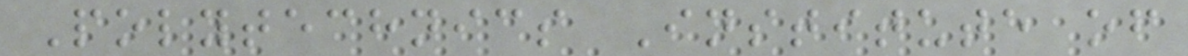Polytechnics Institute of
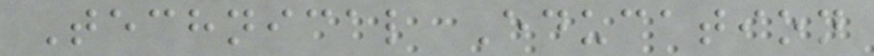Technical Education
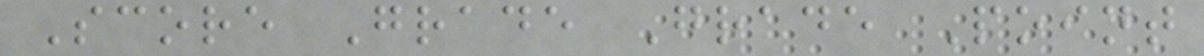Score Grade Grade Point
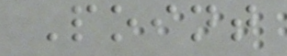Point
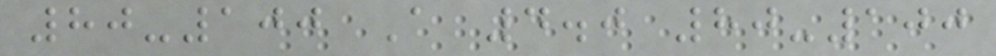80-100 A 4.0 80-100
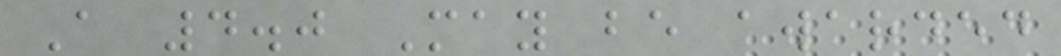A 4.0 May be awarded
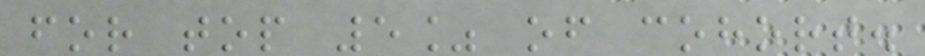for top 5% of cohort.
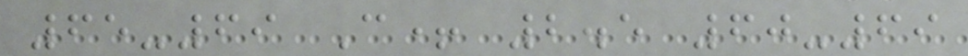65-69 C+ 2.5 60-69
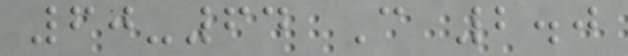60-64 C 2.0
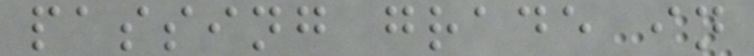passing grade in
